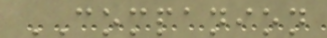COMPANION
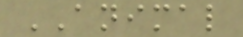ANIMAL
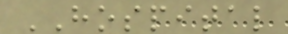HOSPITAL
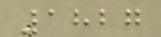1827
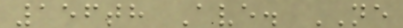156th Ave. NE
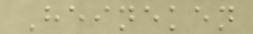Heineken
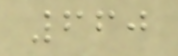660
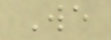We
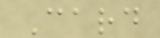Card
